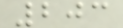203
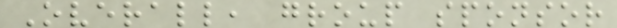Overall, group sponsor
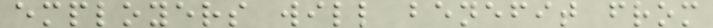employers will benefit from
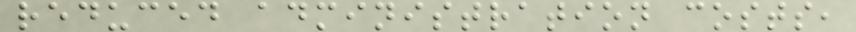reduced administration costs,
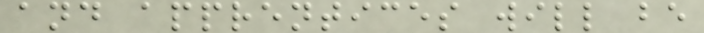and apprentices will be
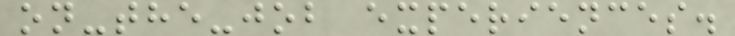on-the-job experiences.
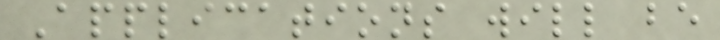Applications will be
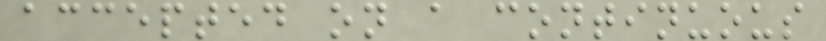accepted on a continuous
